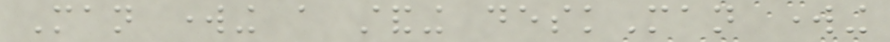Man working a standing deskMan working
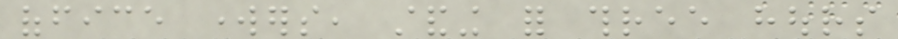office workers, standing for three hours
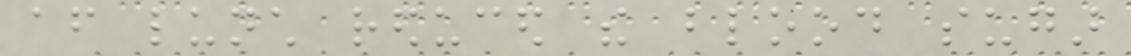after lunch reduced the blood sugar
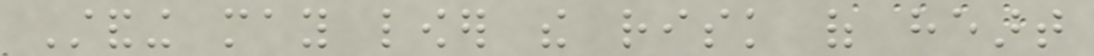Standing may lower the risk of heart
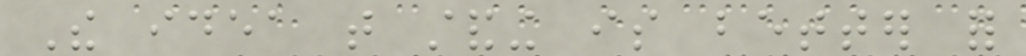The idea that standing is better for
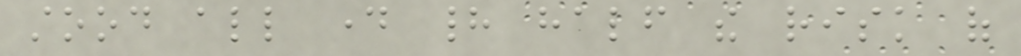stood all day had half the risk of
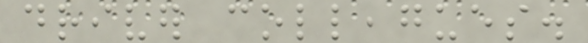driver colleagues.
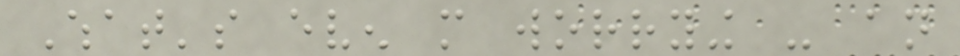What's even more worrying - an
